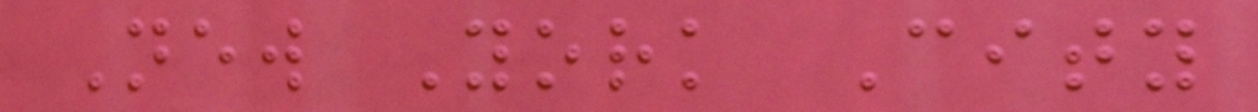New York City
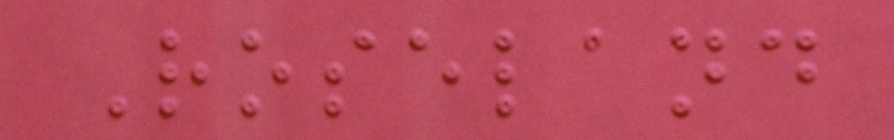Roseland
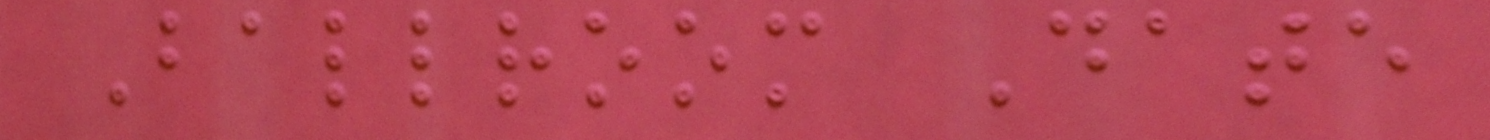Ballroom Date
